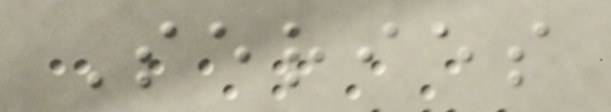Series
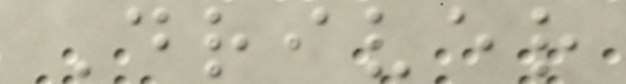Driver
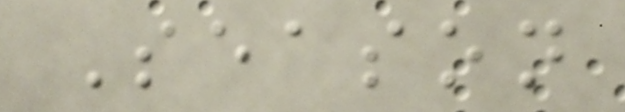Season
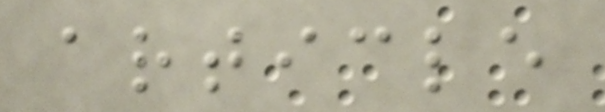article
